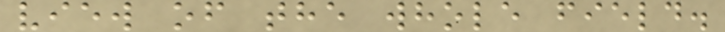view of the whole field.
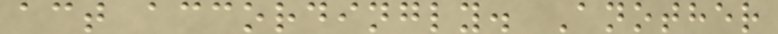act accordingly. Another
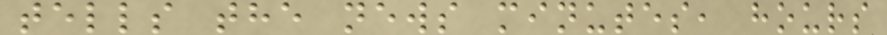tells the news minutes, hours
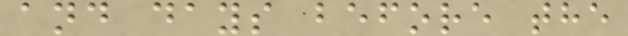and days before the
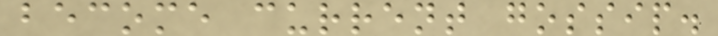become current gossip.
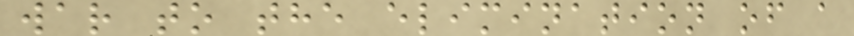war to the elimination of a
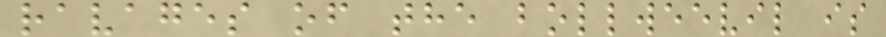ravages of the bollweevil is
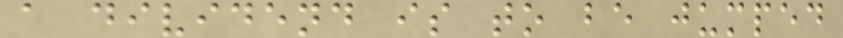a dividend is to be jumped
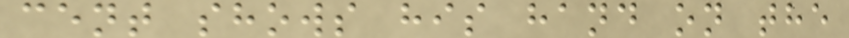cent shows his hand on the
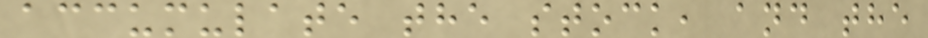accumulate the stock, and the
